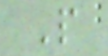P
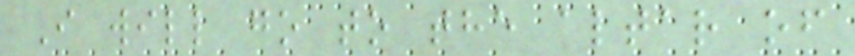I will go to the altar of
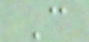C
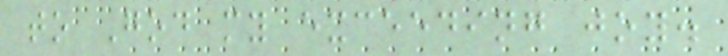to God my exceeding joy.
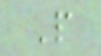P
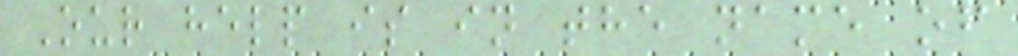Our help is in the name of
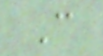C
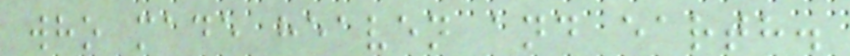who made heaven and earth.
